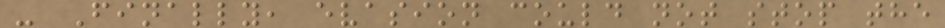- Finally, evasion could not stop the
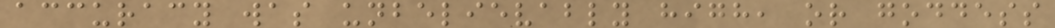accuracy was unbelievably high, or goddess
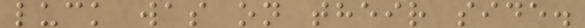luck was on their side.
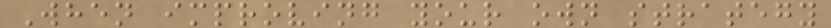When improving your own strategy
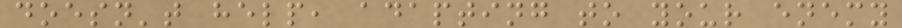doesn't help, adapting to your enemy
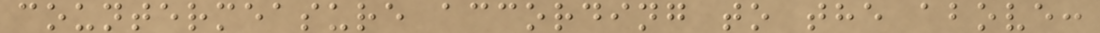countermeasure according to the above:
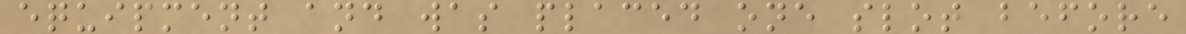equipment and was placed one slot before
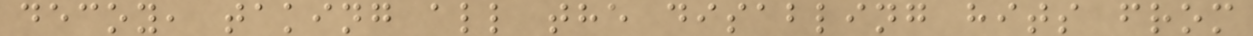decoy, taking all the disabling hits from
